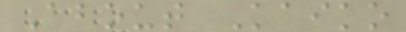About Kaiko
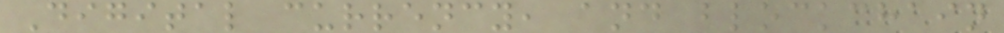Digital currency, and blockchain
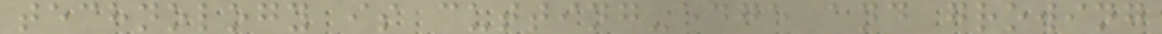technology is cutting-edge and growing
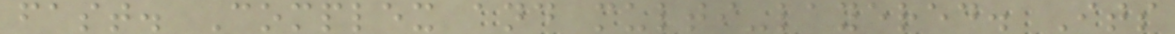fast. Complex and multi-layered. Its
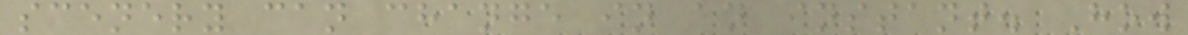scenery can change in an instant. How
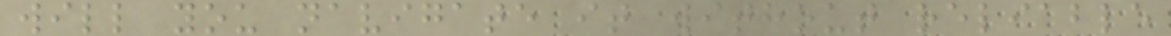will you navigate it without reliable
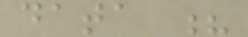data ?
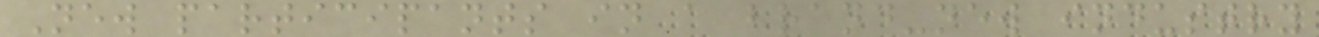New participants in a brand-new industry
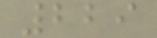229
